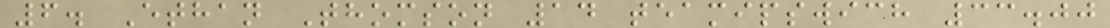6. Ethan Thomson 14 teamipswich 33.00
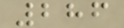286
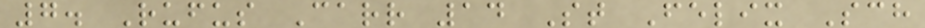7. Rufus Carr 14 St Felix Sch
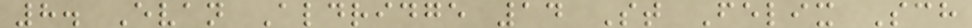8. Evan Aldridge 14 St Felix Sch
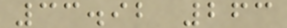33.92 263
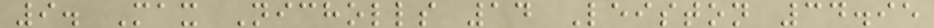9. Max Nicholls 14 Leiston 34.95
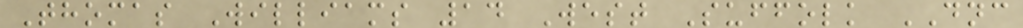Thomas Williams 14 West Suffolk DNC
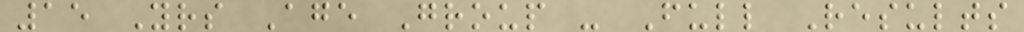15 Yrs Age Group - Full Results
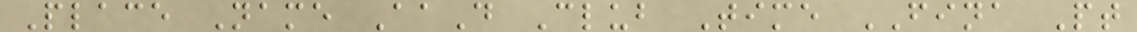Place Name AaD Club Time FINA Pt
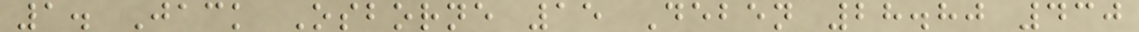1. Jack Osborne 15 Deben 28.80 430
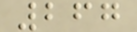267
